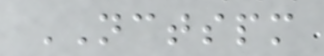NCTSPM
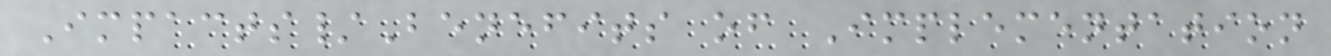Impacts/Benefits of Implementation
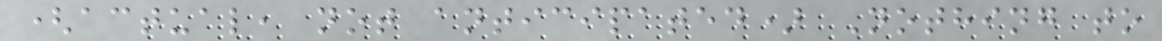(actual, not anticipated) Nothing to
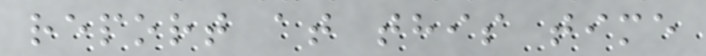report at this time
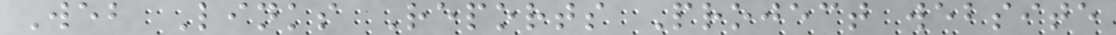Web Links Reports Project website
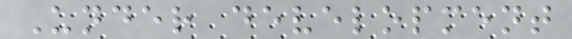Under development
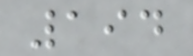194
